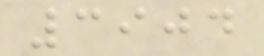3904
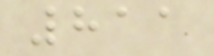811
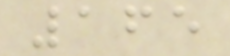165
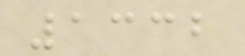1332
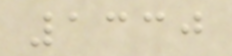1330
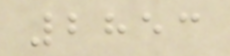2853
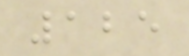125
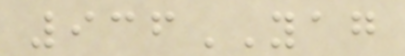936YAG
